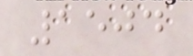1504
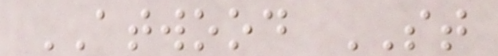ATWOOD ST
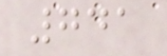741
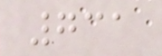731
